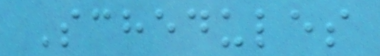Schedules
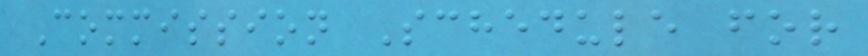Commission Schedule for
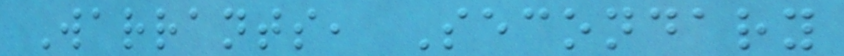Warrants, Secondary
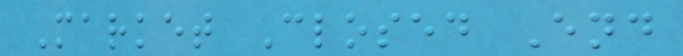Market Closed End
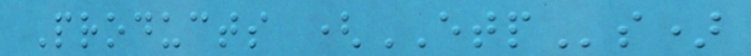Products (ETPs)
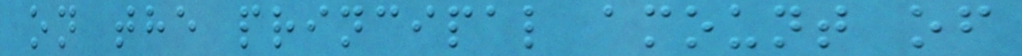on the principal amount of
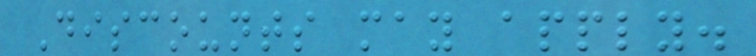Discounts may apply.
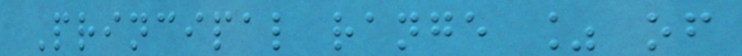Principal range % of
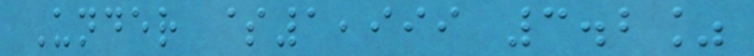Under $1,999 3.2%
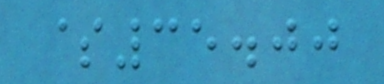$35.00
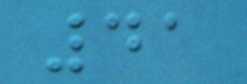41
